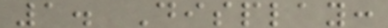1. Display:
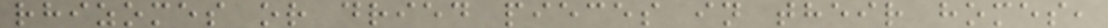rhizomes or dried pieces in their homes,
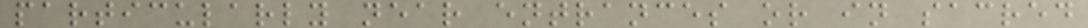particularly near entrances or in sacred
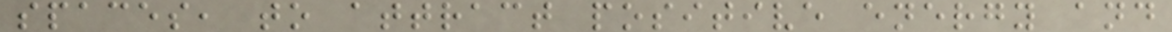spaces, to attract positive energy and
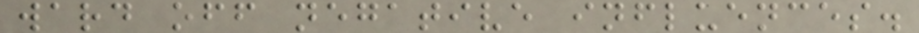ward off negative influences.
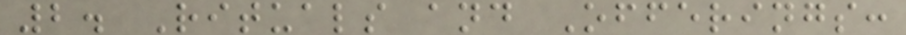2. Rituals and Offerings:
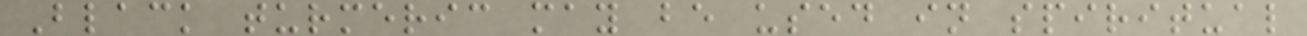Black turmeric may be used in spiritual
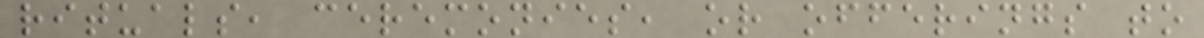rituals, ceremonies, or offerings to
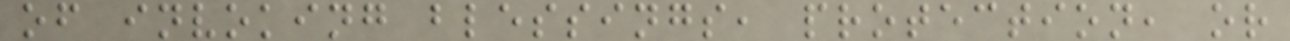of invoking blessings, protection, or
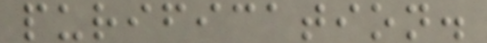purification.
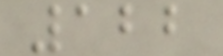122
